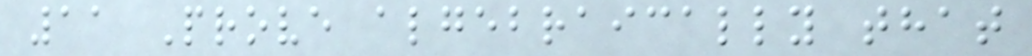11 Prove algebraically that
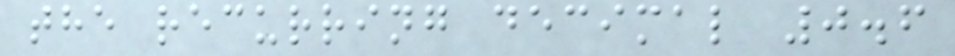the recurring decimal 0.6
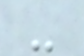-
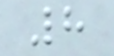8
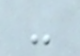-
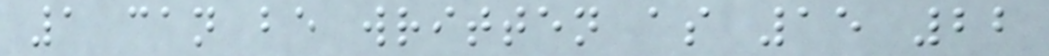1 can be written as 15 22
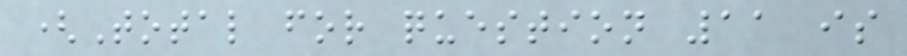(Total for question 11 is
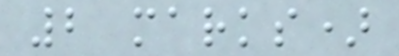2 marks)
